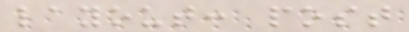layout: post
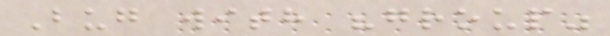Bug with "group"
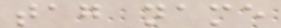tag name
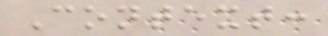Context:
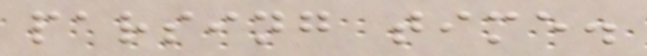parsing time.
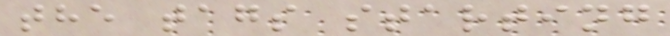the tags starting
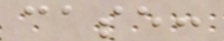case:
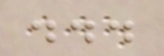...
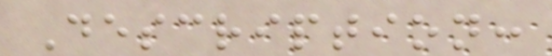Description:
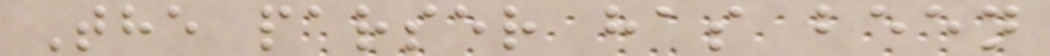The parser has been
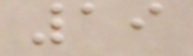19
